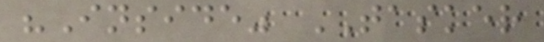"Inside" TASKER
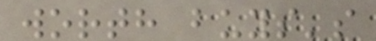worth buys's
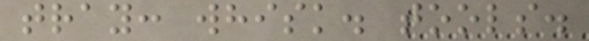tray: whisk. tools.
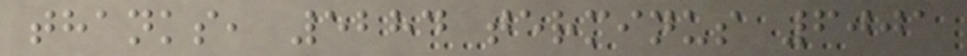thanks, 5284 terminus 6001
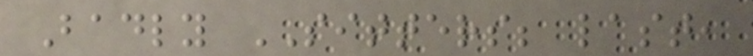Badly SITTERS; last,
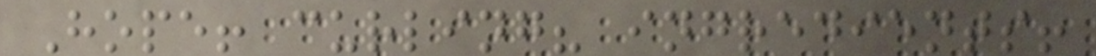Hope! curling? ingredients!
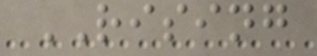RISING
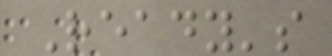Ready's
